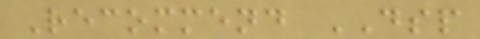Recommend DSP
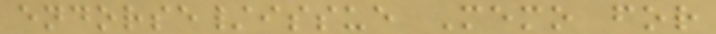endorse/issue Memo for
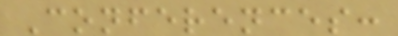Conferences:
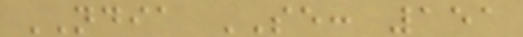NDIA SE: 151
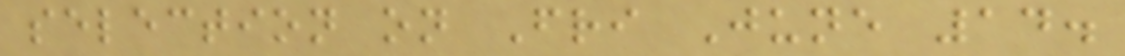selection on Fri June 14.
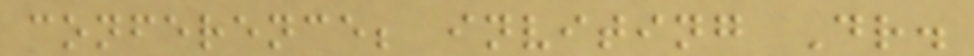conference; inviting Dr.
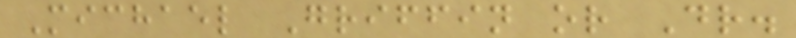Michael Griffin or Dr.
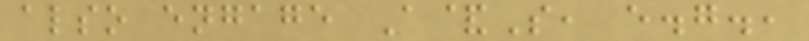also engage A&S, e.g.,
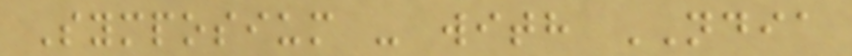Symposium - with NDIA
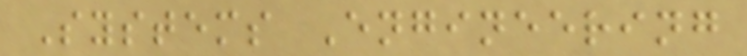Systems Engineering
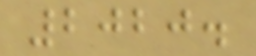2020.
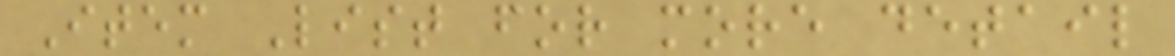Item List for more detail
